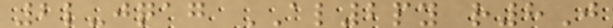2l-jqag AL2py r8J
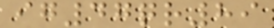ig47qr89
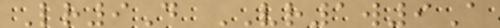Lr9D VR1w9A
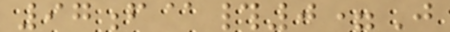97f@#0=J
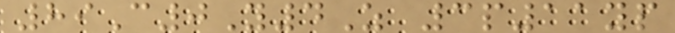89C0Y4Z 3p11yp
